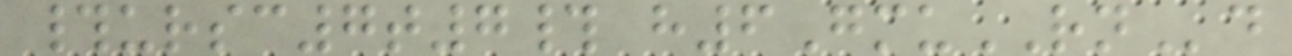#ursc7t7# h6GmuRNd
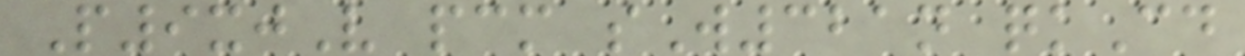P9xjV pcm sW321n qkCd
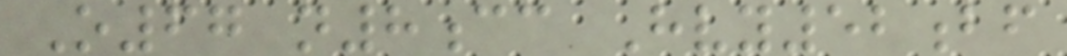O67 n8cc Hvy52bf
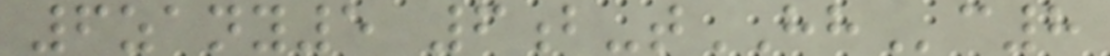6zany5 6b-tHHc8
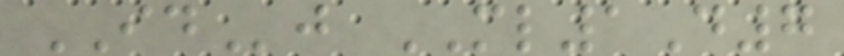IDj ML1D7
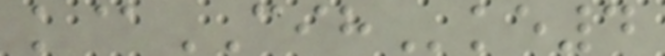k@CIHke4
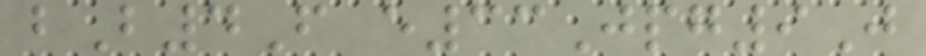bB4F e33Jpg9J
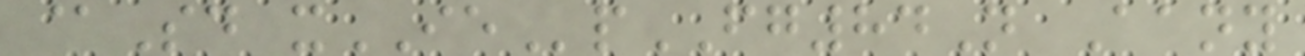@Sd xIEpFG84N Aany
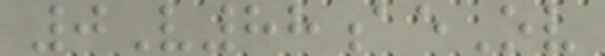0V88aeOv
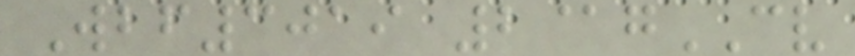Wbf3019 2@gCV
